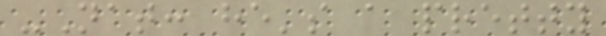-Nat: he's a pretty
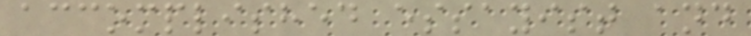accomplished essayist and
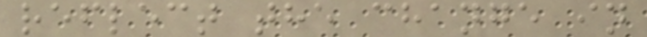reflect the change in
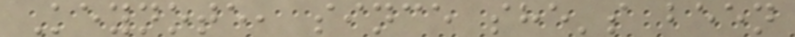Keynote, since she's been
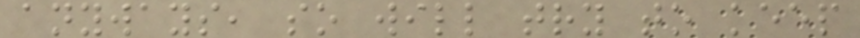anyways, so will try to keep
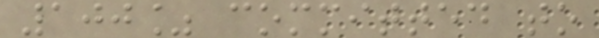100% committed to
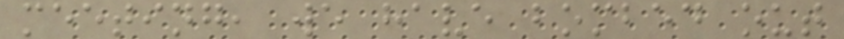meeting, we have bombed out
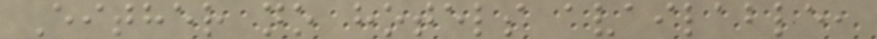Either no hotels available,
